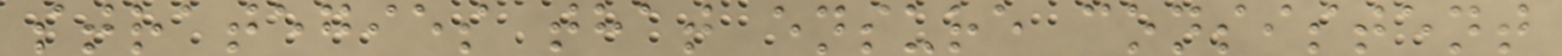strategies that ensure consistent
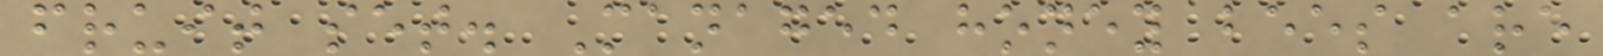fruit set. Managed honey bees are
